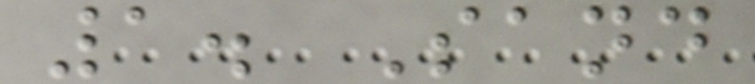1. Sand
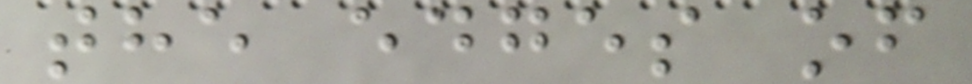the edges of
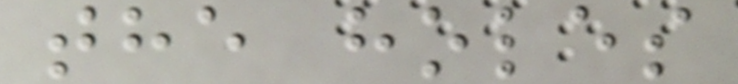the holes
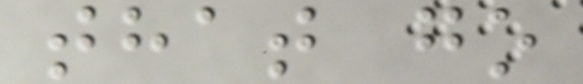that go
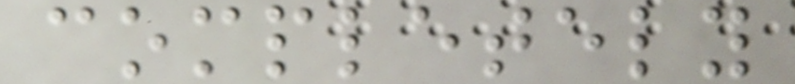completely
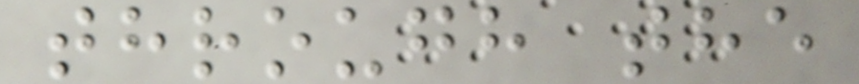through the
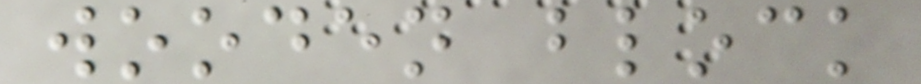wooden block
